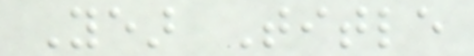Year Title
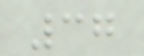37
